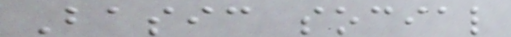Basic social
